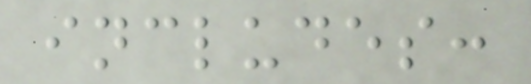includes:
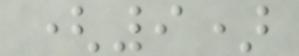(9)
